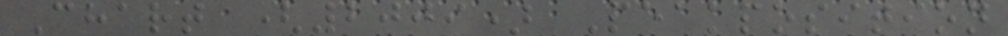Chart (2009) Peakposition
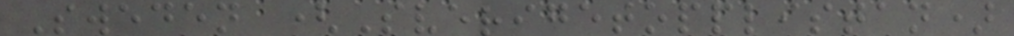Sweden (Sverigetopplistan)
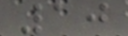10
